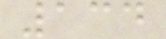134
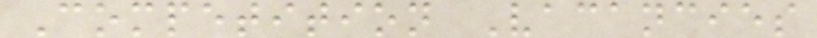Competition Vacancies
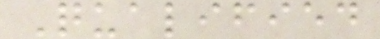Qualified
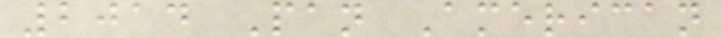2014 Pan American
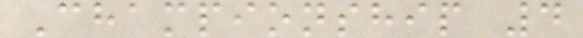Championship 4
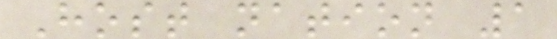Host nation 1
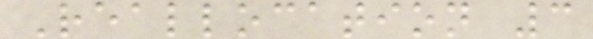Reallocation 3
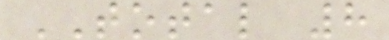TOTAL 8
